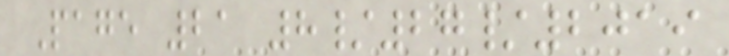Page 21 8/27/2019
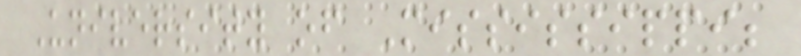University of Mississippi;
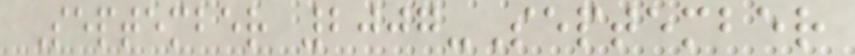September 2007-September
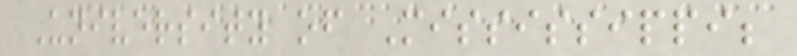University of Mississippi;
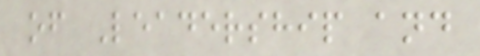of Leadership and
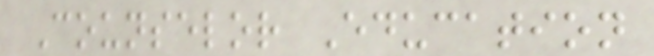Counselor Education
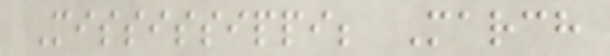Mississippi; March
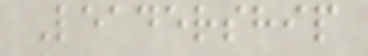Leadership
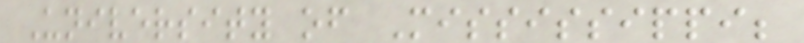University of Mississippi;
